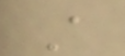A
